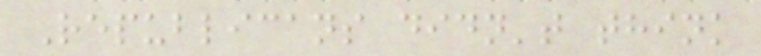Republicans didn't think
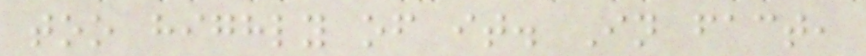too highly of it. In fact,
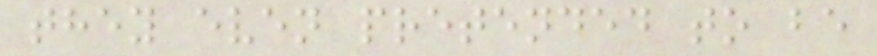they even pretended to be
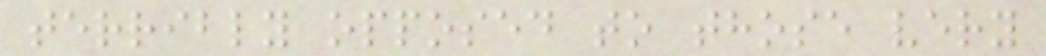terribly opposed to those very
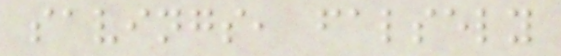savings, falsely
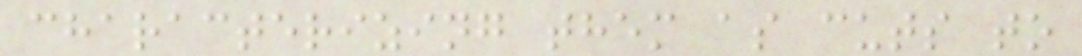characterizing them as cuts to
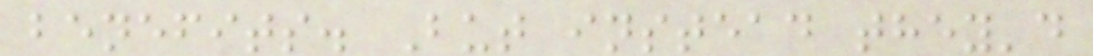benefits. But instead they'd
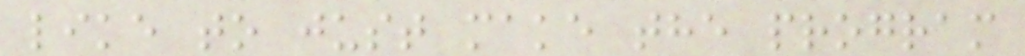like to just make the program
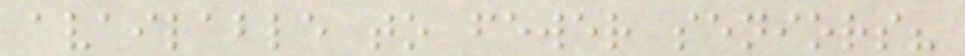available to fewer seniors?
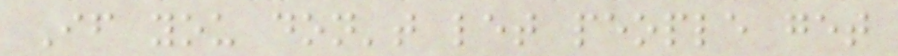If you don't let people get
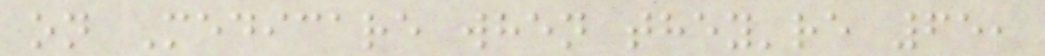on Medicare when they're 65,
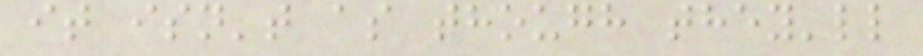it isn't as though they'll
